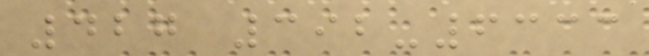427 392-6333
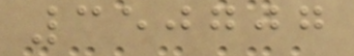350707
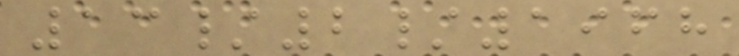13/2/1968
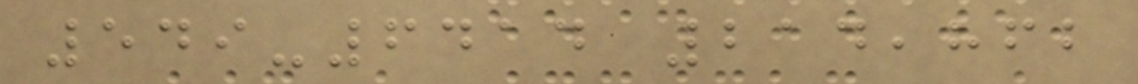549-6414 214,862
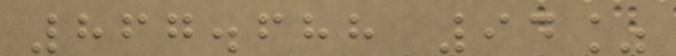867.688 94%
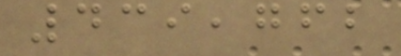439,762
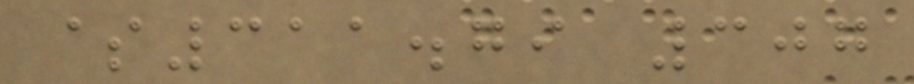$311.79 307
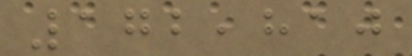172,810
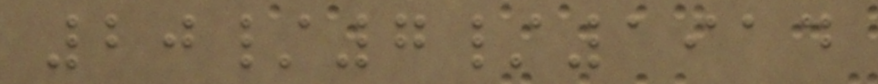20/7/1914
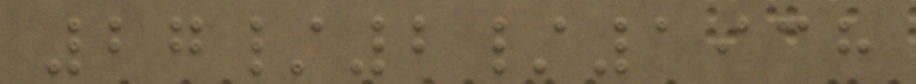27/2/1938
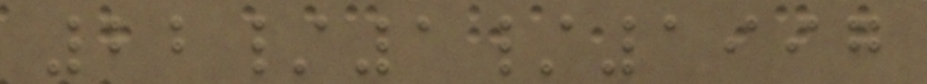22/1/1997
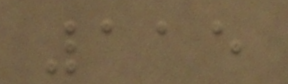115
